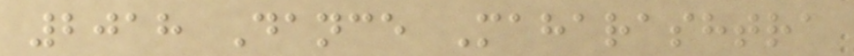2018 Dance Maharashtra
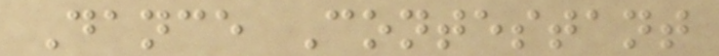Dance Contestant
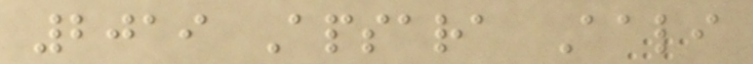2019 Apsara Aali
